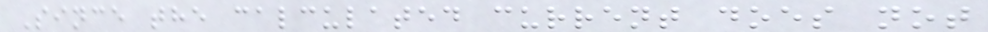Since the calculated current does not
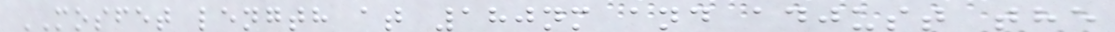MOSFET length at 180nm and adjust the
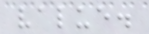value.
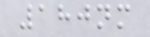180nm
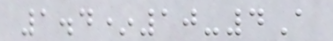1.4*10-4A
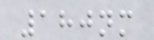180nm
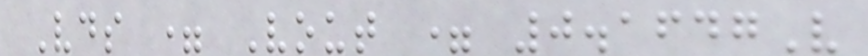Vds = Vout = 0.1647V
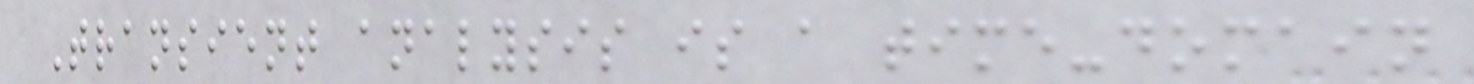Transient analysis is a time-domain
